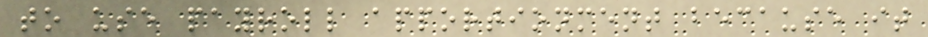to use payroll apportionment because it
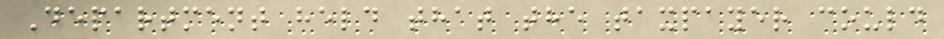Department held that the taxpayer could
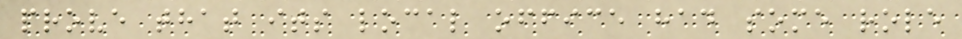prove that its local office had some role
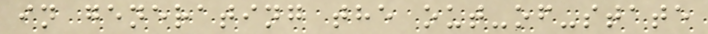in generating the out-of-state
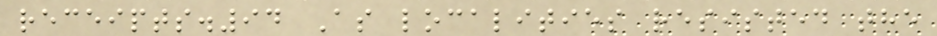receipts.94 As localities resisted the
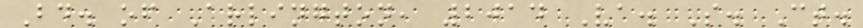Bd. of Arlington, 2014 Va. S. Ct.
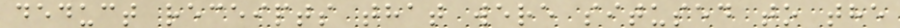deduct receipts that were sitused to the
